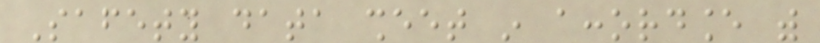Safety data sheet in accordance with
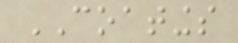COATINGS
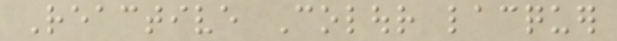Reactive Colour lacquer
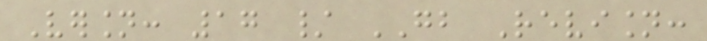Version: 17 / GB Revision:
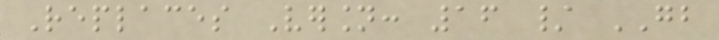Replaces Version: 16 / GB
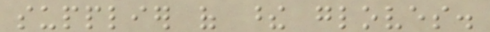supplier of these gloves.
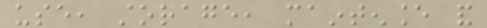use, storage, maintenance and
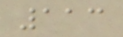113
